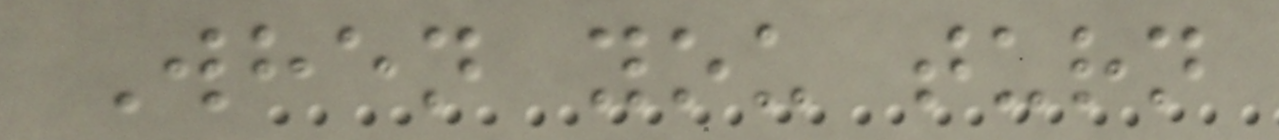When you turn
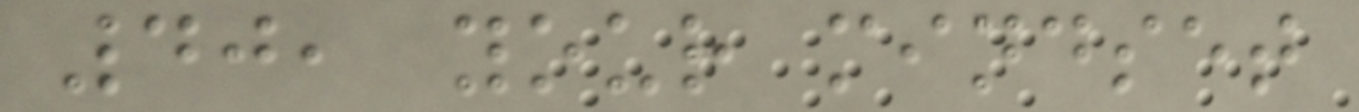40, your mindset
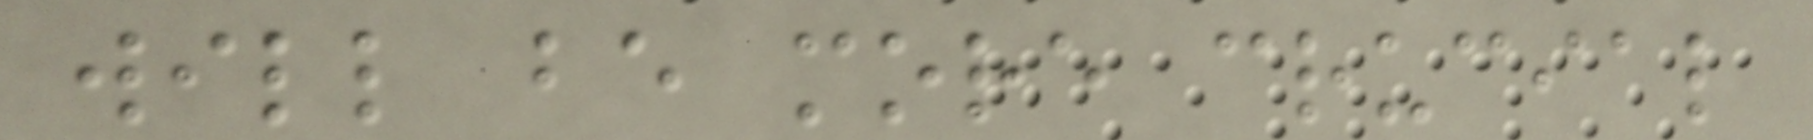will be more crucial
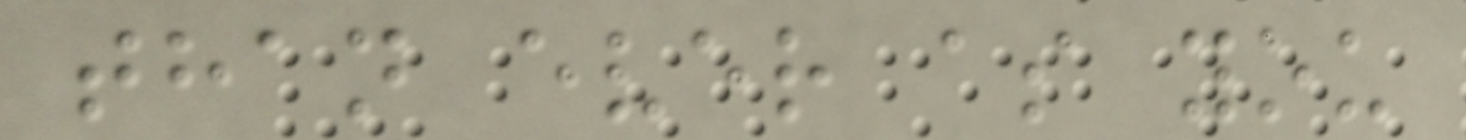than ever as you
